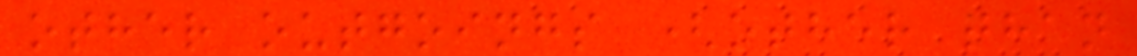other outgoings (other than
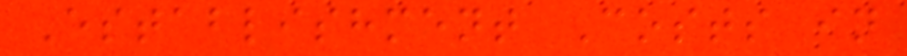Establishment Costs in
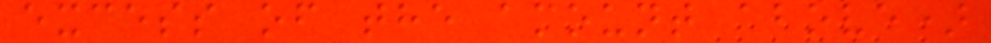excess of the amount above)
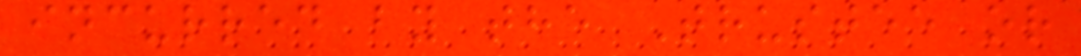incurred by the Trustee or
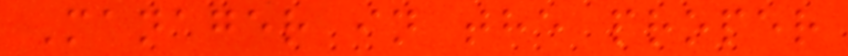Manager in the proper
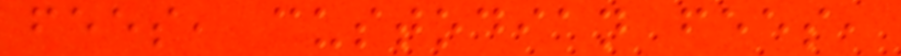fees, custodian fees,
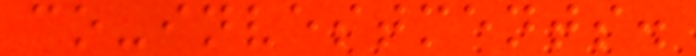co-investments.
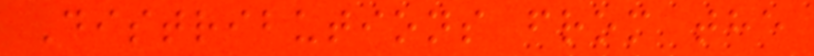Distributions from the
